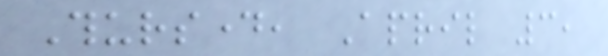Thursday, April 3,
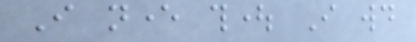I never thought I would
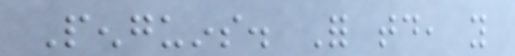Penguins. For today, you
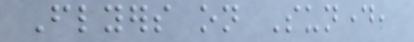Flyers on Sunday,
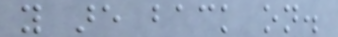you are back on.
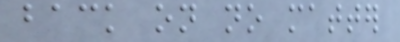back on no matter
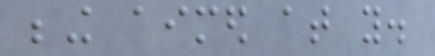being aimed at you.
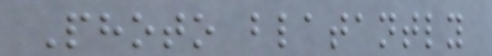Photo blatantly
